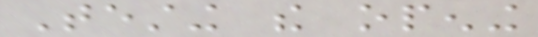Testing the opening
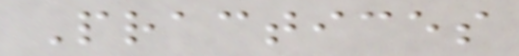Practices
